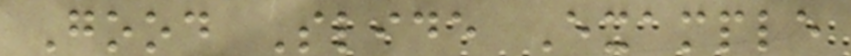Good Slide Example
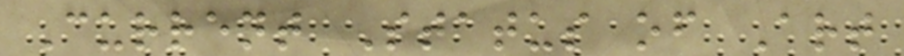Current Status of Art
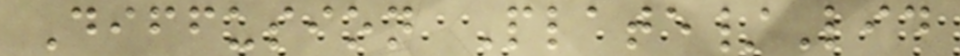Diffusion Plate/Lid
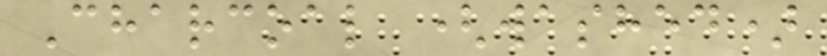Charcoal (washed)
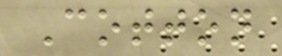Cotton
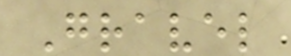Gravel
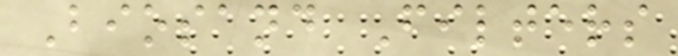Biosand Filters
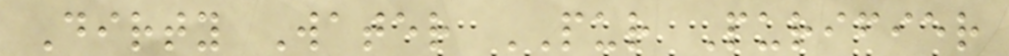Dirty Water PUR Purifier
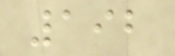192
